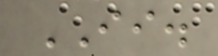II.
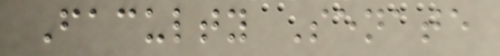Faculty Senate
